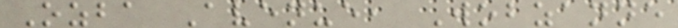Ozba Avenue, Wobzanne
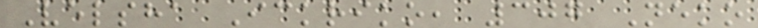Velsha Ickriko, 307 Neko
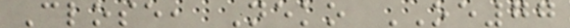Close, Neko OE77
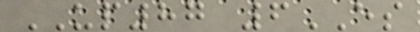UP87 6ES
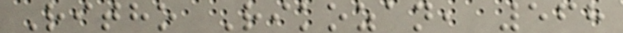Ritho Rikozan, 568
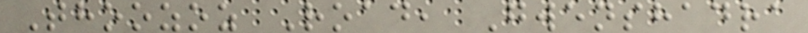Thoozoz Road, Gwenshadra
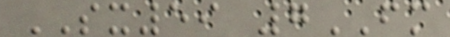SX59 7FM
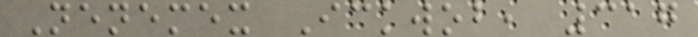Nenemex Ickwob, 317
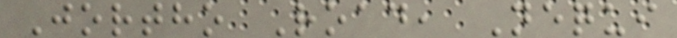Jortho Road, Nequi
